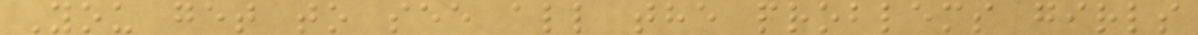You get to see all the problems girls
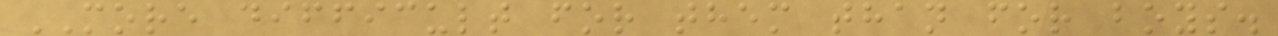MORE difficult for them than for boys.
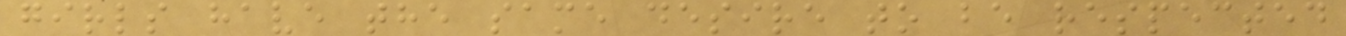girls have the same desire to be respected
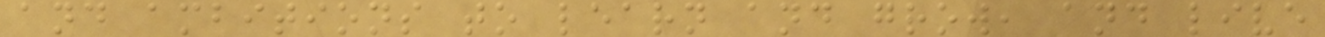and ambitions to learn and grow, and live
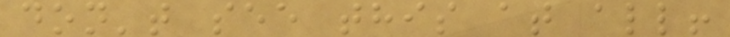don't see this at all!
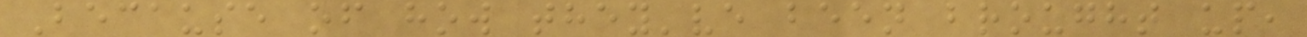Because of how they've been brought up,
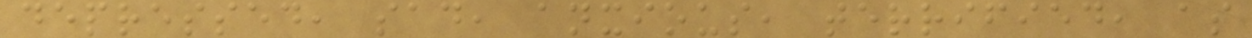depressed, sad, anxious, terrified, as
